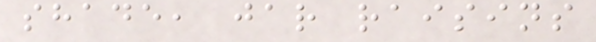shade, jar raisins
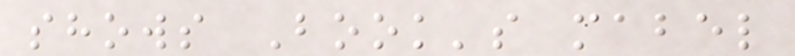shows Book's mabel
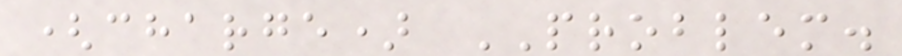(charge) PROBLEM.
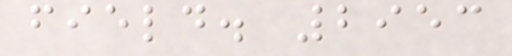field. 2953
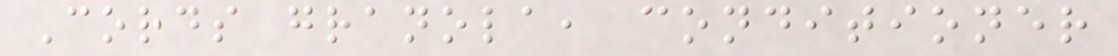Cords granola, conditioner
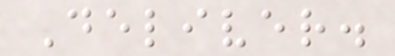Deliver.
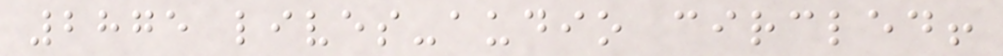2875 lives-audio circled!
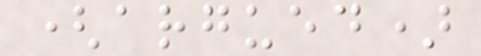(argued)
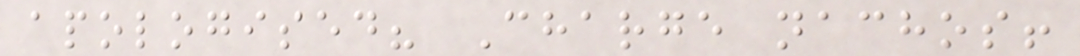apologised? Charge nachos!
